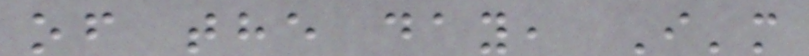of the day, I'm
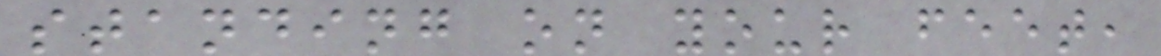standing on your feet,
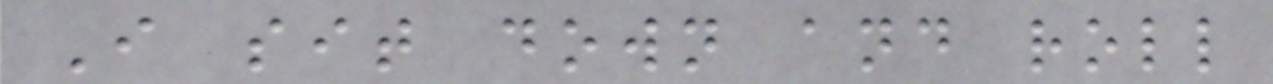I sit down and roll
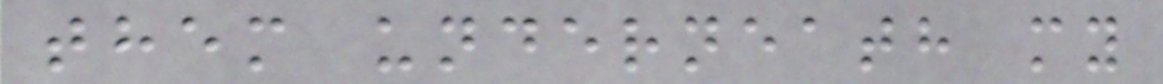them underneath my
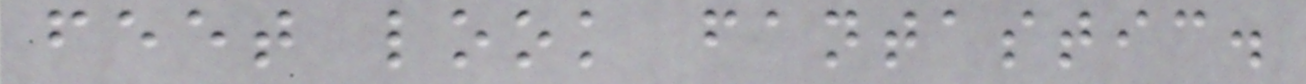feet look fantastic.
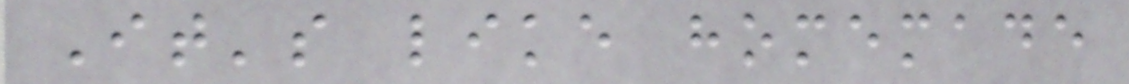It's like homemade
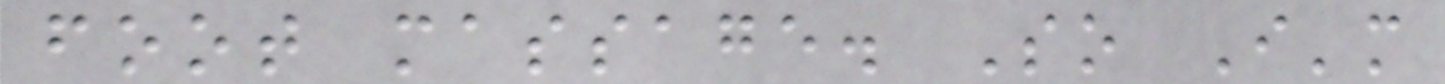foot massage. So I'm
